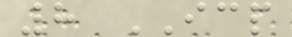8 ICP
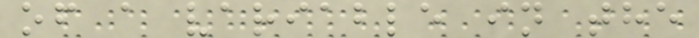of a variable in the
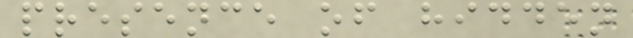presence of hidden
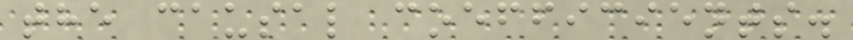the causal coefficients.
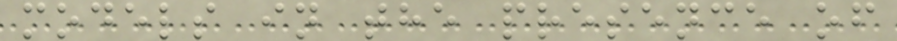models in the presence of
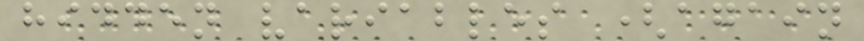hidden variables (again
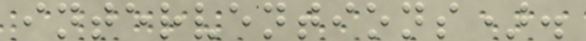interventions).
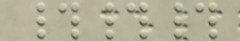###
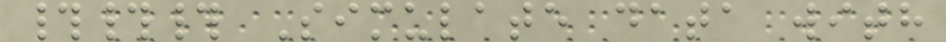### Simulate data with
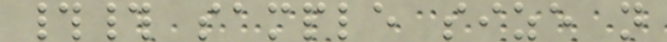## sample size n
